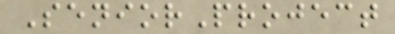SeniorProject
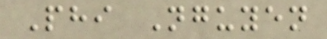Phi Nguyen
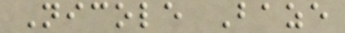Nicole Baze
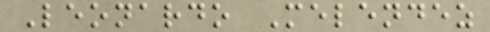Leonardo Melendez
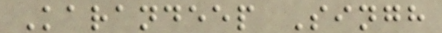Karandeep Singh
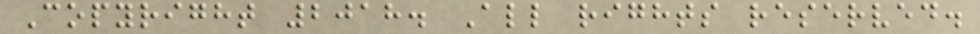Copyright 2018. All rights reserved.
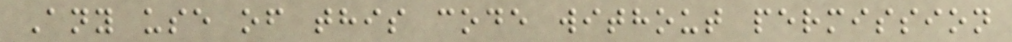Any use of this code without permission
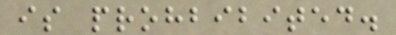is prohbibited.
